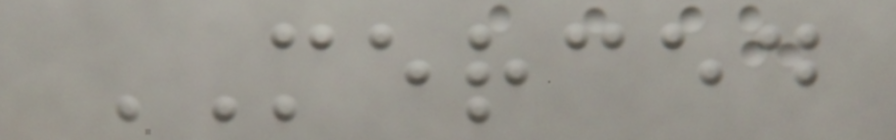MERCED
